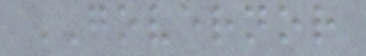GOVERNOR
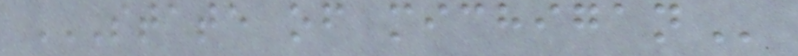STATE OF MICHIGAN
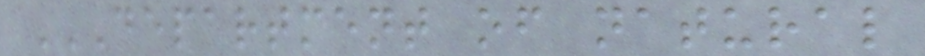DEPARTMENT OF NATURAL
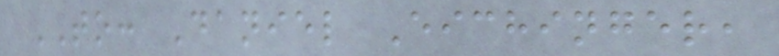TO: Daniel Eichinger,
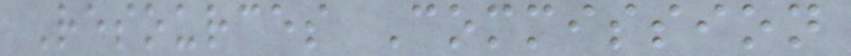Resources Commission
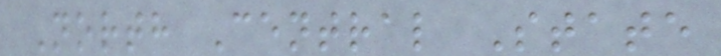North Central State
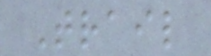Trail
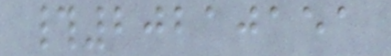#20210151
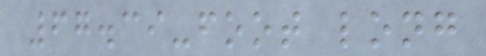67.39-foot long
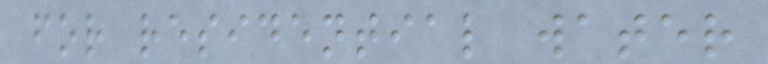for residential water
